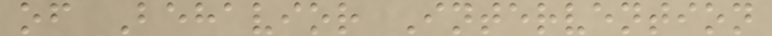of Behavior Intervention
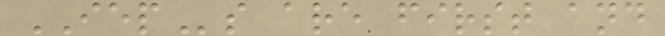IEPs are first and
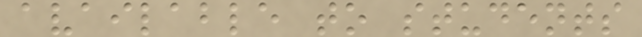available to students
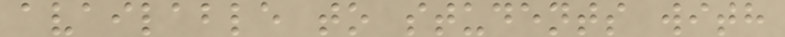available to students with
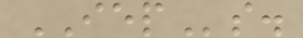IEPs.
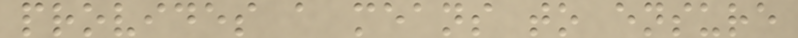provides a means to ensure
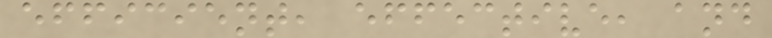efficient, effective, and
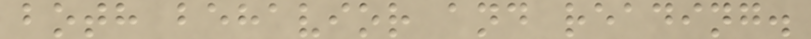both behavior and reading.
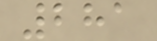281
